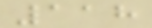118
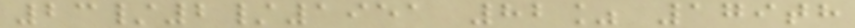23/2/1951 82% 179th
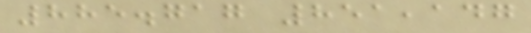885.717 851,147
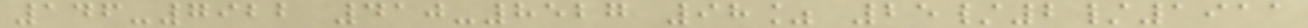146-7922 410-8527 98% 25/2/1911
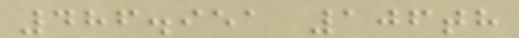486.951 106th
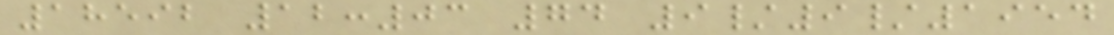18592 12:03 74 9/9/1954
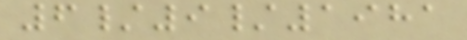6/9/1981
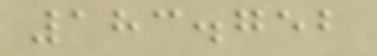183.752
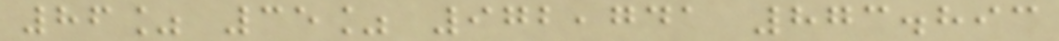86% 35% 972,741 873.893
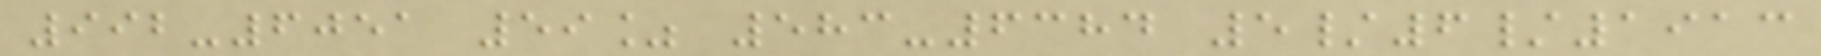992-6051 59% 583-6384 5/6/1913
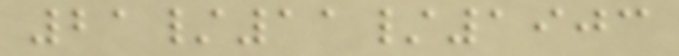21/11/1903
